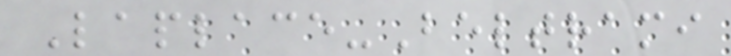Laplace-Beltrami
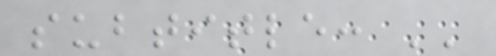subtitle: ''
